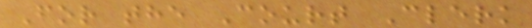For the Court Clerk
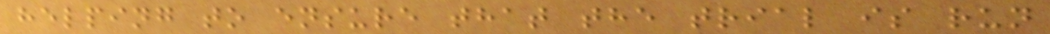helping to ensure that the trial is run
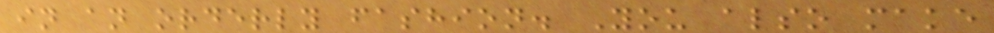in an orderly fashion. You also make
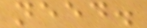need.
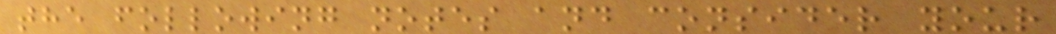the following notes and consider your
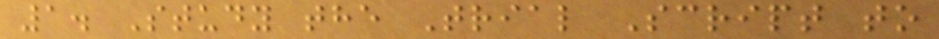1. Study the Trial Script to
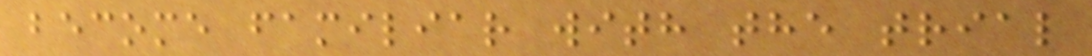become familiar with the trial
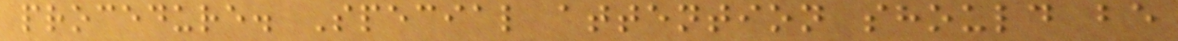procedure. Special attention should be
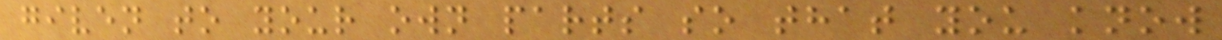given to your own parts so that you know
